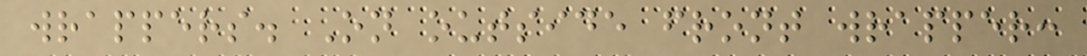wrappers. On outside front wrapper:
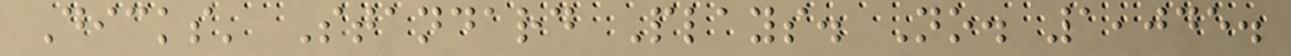Dicks' Standard Plays. No. 1,045.
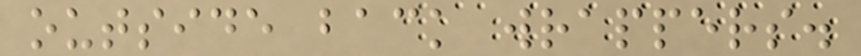outside back wrappers.
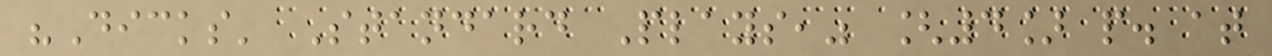"Dicks' Standard Plays," [4] p. at
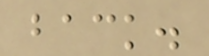back.
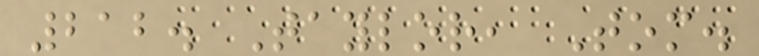212. Taylor, Tom.
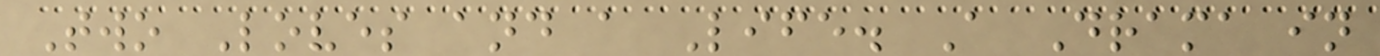Two Loves and a Life. A Drama in
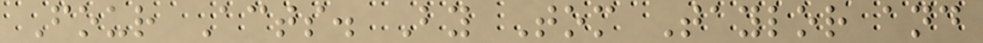Four Acts. By Tom Taylor and
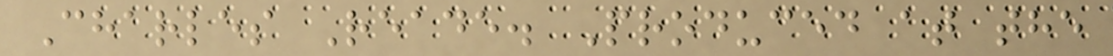Charles Reade. Produced at the
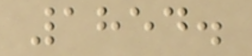1854.
